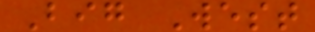Big West
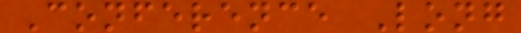Conference Long
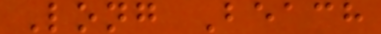Long Beach
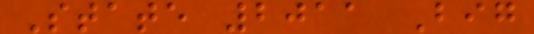State 2011 Big
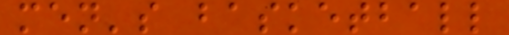men's basketball
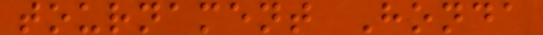tournament Honda
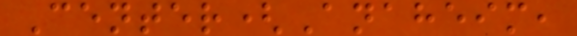Center(Anaheim,
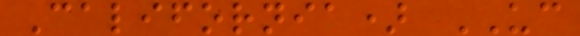California) UC
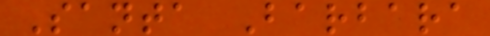Santa Barbara
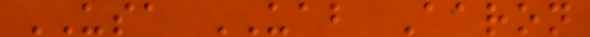USA UAB Aaron
